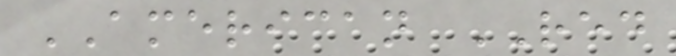AMERICAN RED
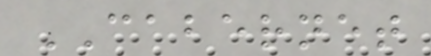CABERNET
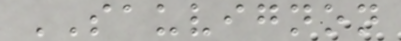SAUVIGNON
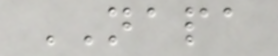NAPA
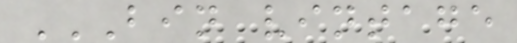BIN VINTAGE
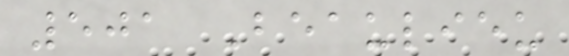501 Beaulieu
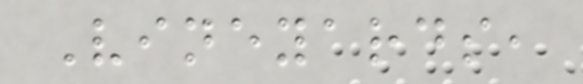Vineyards,
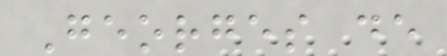Georges de
